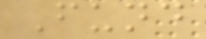Fund
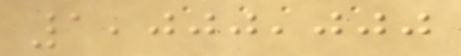1,000,000
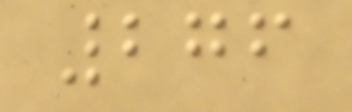276
